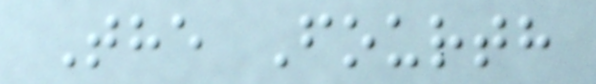The Fourth
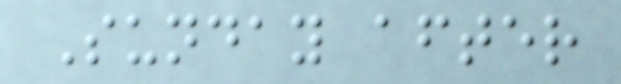Sunday after
